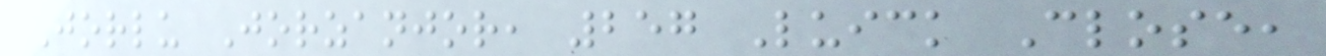Jorlu Jorzanjor, 257 Luick Close,
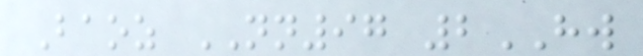Baoz NN97 2HW
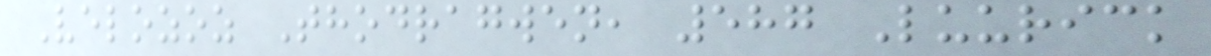Velozoz Thodragwen, 587 Luurick
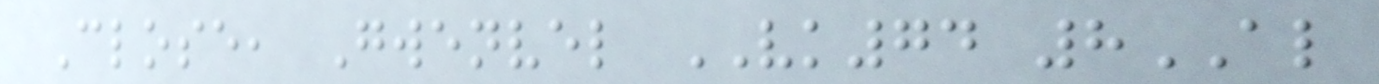Close, Gwenvel VK74 8AL
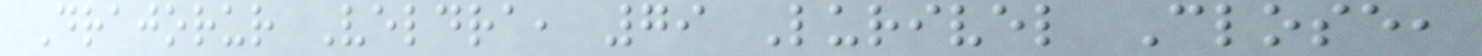Drajorur Veldra, 79 Lurivel Close,
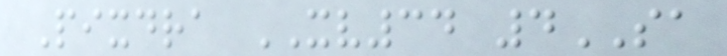Pixdra XV34 4SA
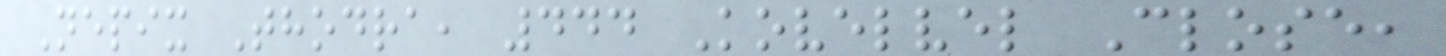Nepix Thodra, 444 Kovelvel Close,
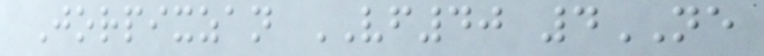Jorpixzan VF40 4NE
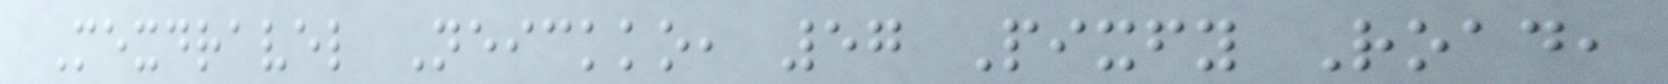Mexdravel Neickko, 57 Pixfy Road,
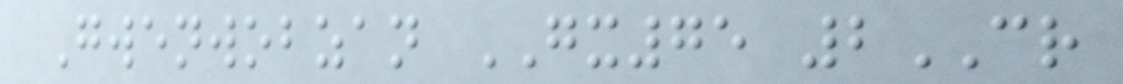Gwenwobzan GX75 2CR
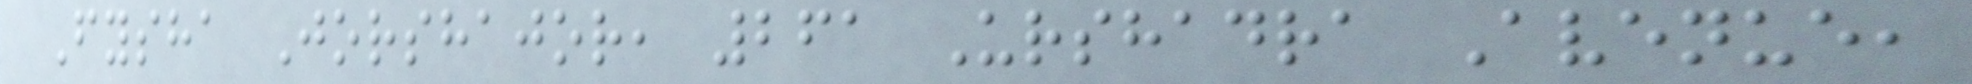Fysha Jorshajor, 261 Urshadra Avenue,
